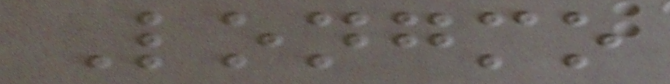Longmo
